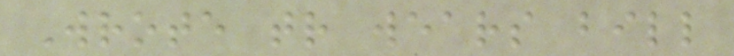Wrote tr wears bill
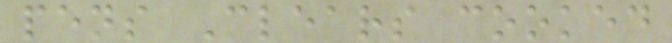pens Clears cooked
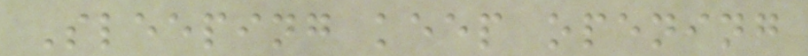Sleeping keep opening
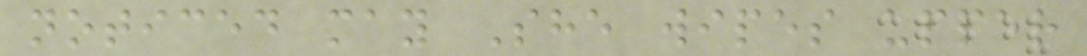noticed may She wipes upper
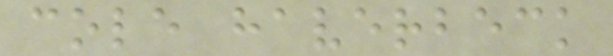cole haverbeck
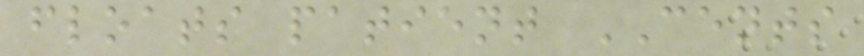floats patient CENTS
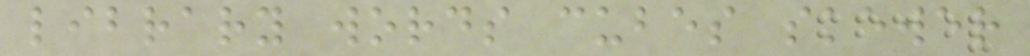library words cubes skewer
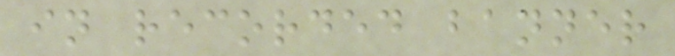in recorded banner
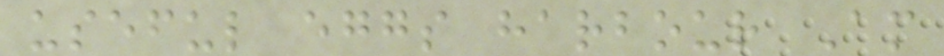useful eggs harbour Am
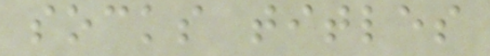socks titles
